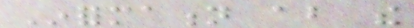Information about the
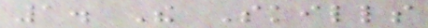1. The Skills
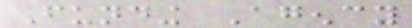Funding Agency
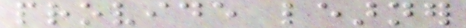provide learner
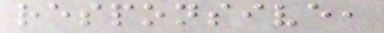responsive,
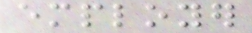employer
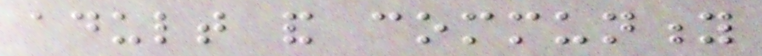adult and community
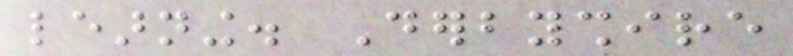learning. Derbyshire
